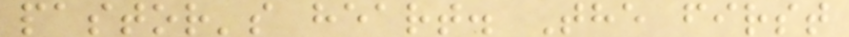pastor's heart. The first
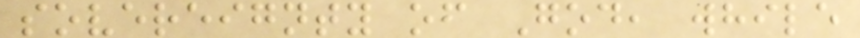sovereignty of God, while
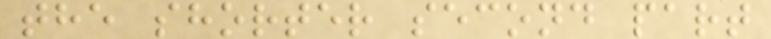the shorter second part
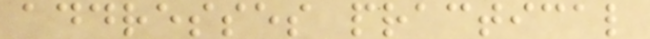addresses practical
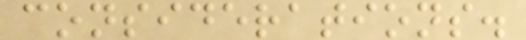considerations.
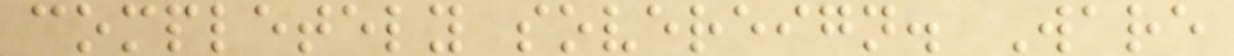completely sovereign. Ware
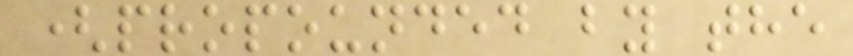(propounded by the
